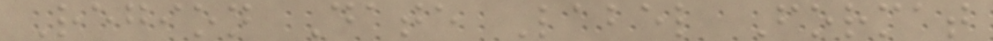Region Date Label Format
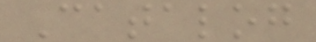Catalog
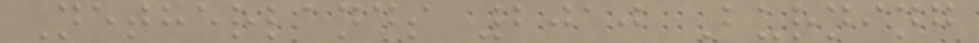Netherlands 2010 Burning
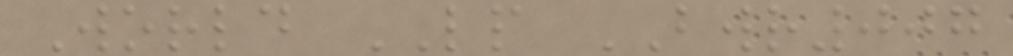World LP BWR007
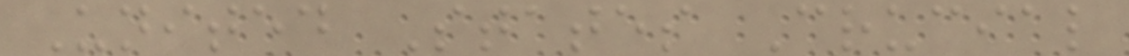United States Crucial
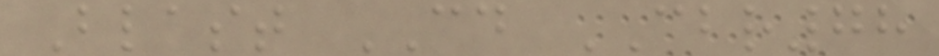Blast CD CBR78
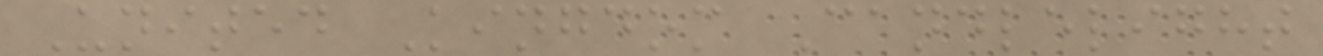United Kingdom Candlelight
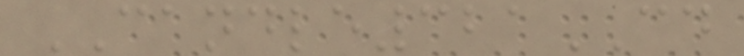CANDLE321CD
